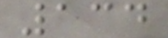134
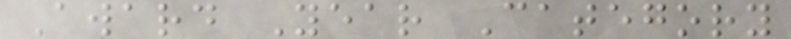Award Year Category
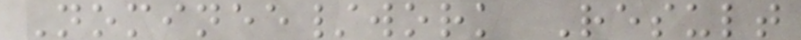Nominee/work Result
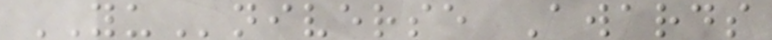YUniverse Awards
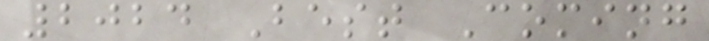2024 Best Coming
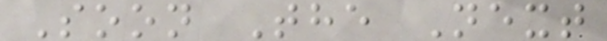Soon The Next
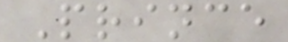Prince
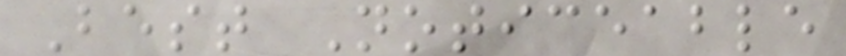Best Noticeable
